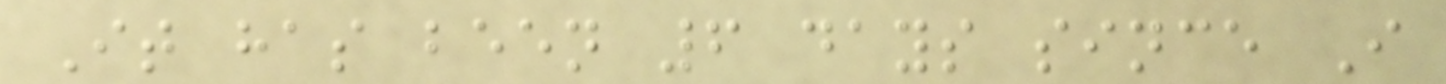It has been 6 days since I
